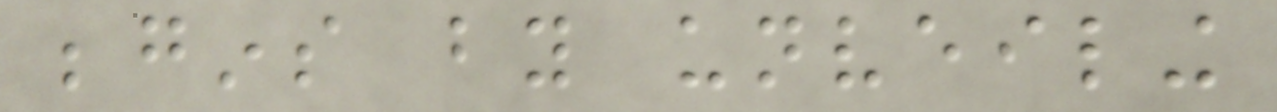begins by unveiling
